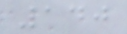140
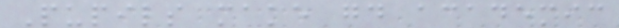Pupils make good academic
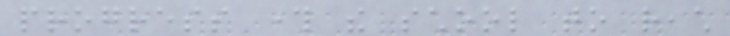progress through the school to reach
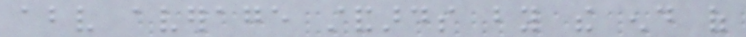above average standards by the end of
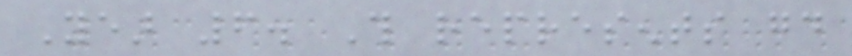Year 6. This represents good
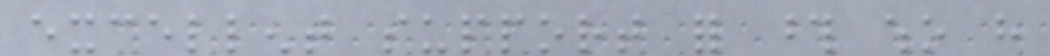excellent support for those who have
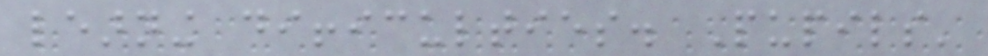learning difficulties. Pupils'
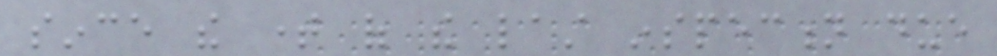since the time of the last inspection due
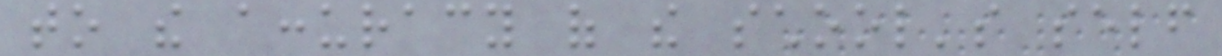to the accuracy of the school's self
